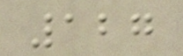127
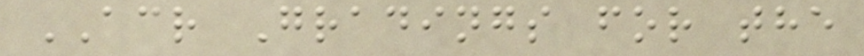ACR Gradings for the
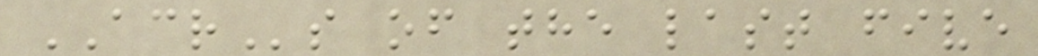ACRs of the last five
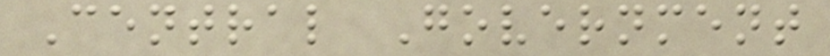Central Government
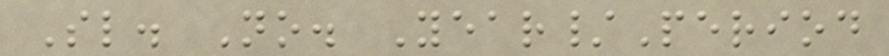Sl. No. Year/Period
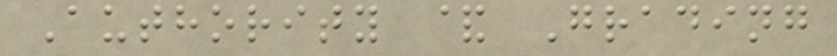Authority & Grading
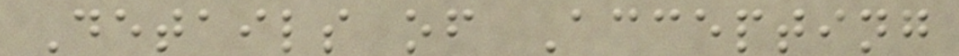Details of Accepting
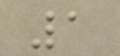1
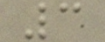3
